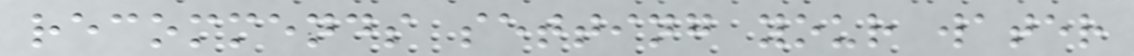recommends setting your water
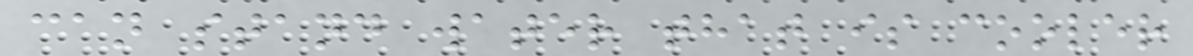can stand water that is cooler
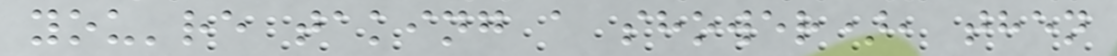you're taking a shower), then
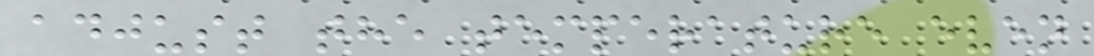adjust the temperature even
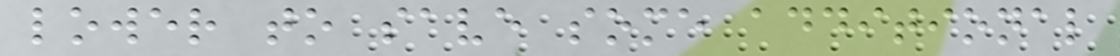lower to save some additional
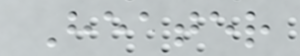Heater
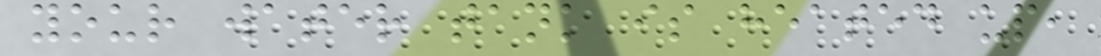your water tank is heated up,
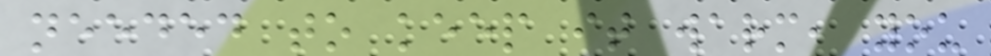needed to keep it warm, you
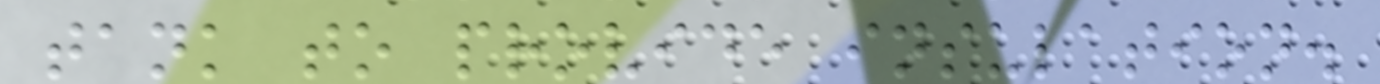tank to provide insulation.
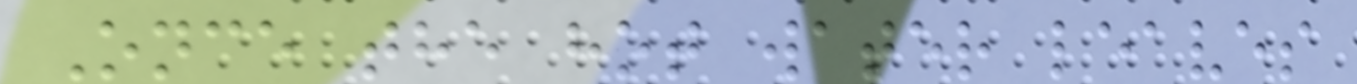Once the hot water leaves
